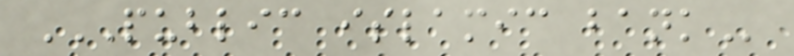PUBLIC ISLAMIC BANK
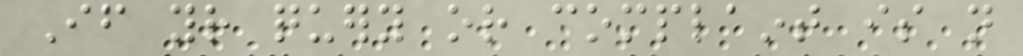If your query or complaint is not
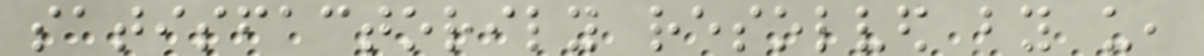satisfactorily resolved by us,
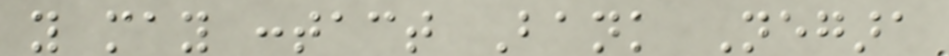you may contact Bank Negara
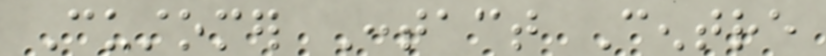Customer Contact Centre
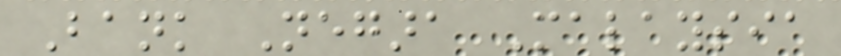Bank Negara Malaysia
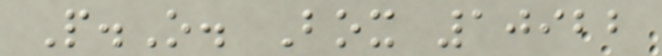P.O. Box 10922
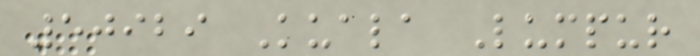50929 Kuala Lumpur
